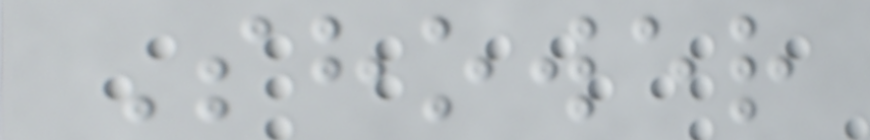Shower
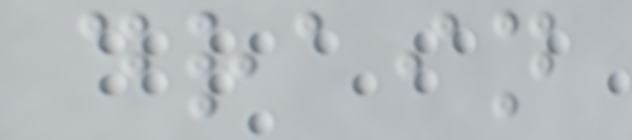drain
